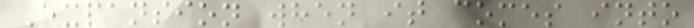Expansion when it comes into
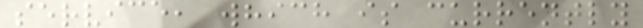service, which is currently
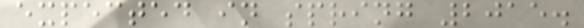expected in spring 2015.
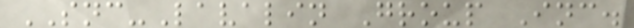SNC-Lavalin Group Inc.
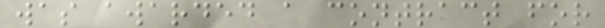was awarded a contract for
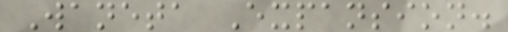Waneta Expansion.
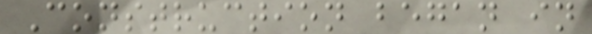Construction began in
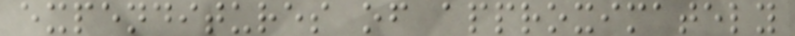expenditures of approximately
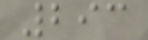293
